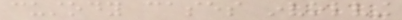custody cases involving
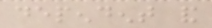dependent and
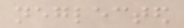neglected
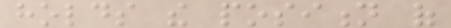holds the position of
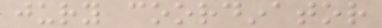jury coordinator
